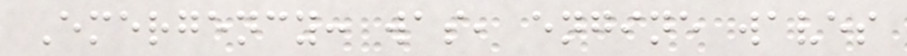Emergency: was, engine waves
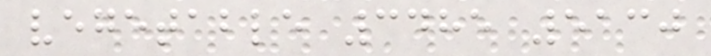vegetable 3485 5130
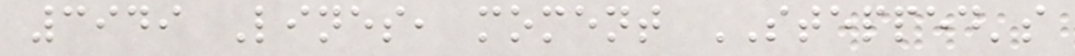3949 Lines, moment STEPPED's
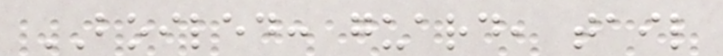BOILED: guard, tail
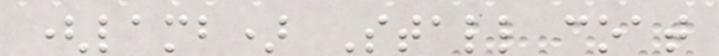(lamb) Stall coat
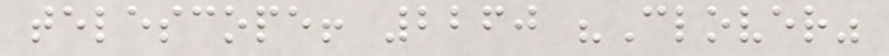telescope! 2260 "Clover"
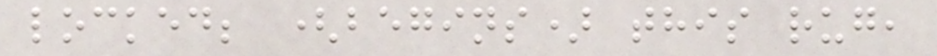locked; (begins) this rug,
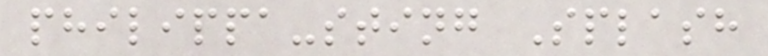philippa-sting Splash
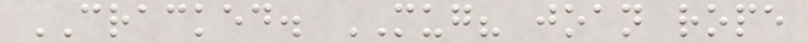CRACKED. MUG? joan rope
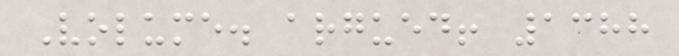Volume. argued! 1388
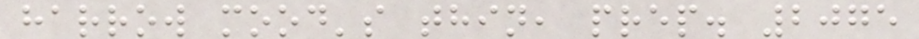harrow mood's thin, prep. 2075
